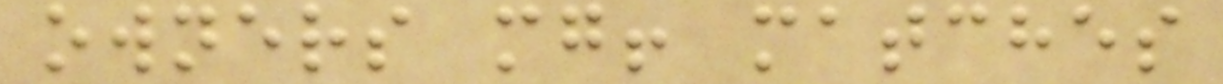owners mg! matches
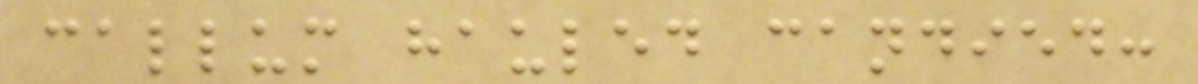callum hauled candied:
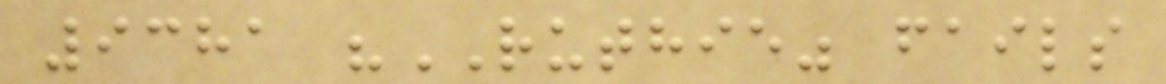9381 "RUTHIE" fails
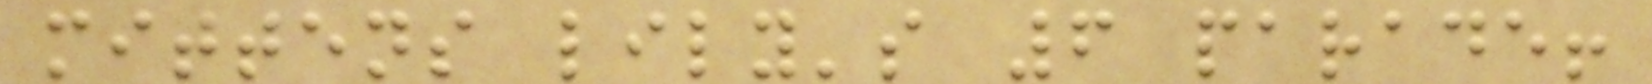mittens lily's 6 parade!
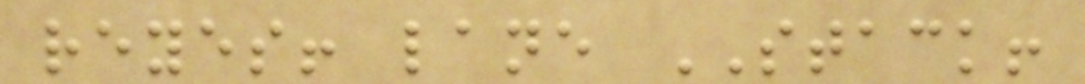reyes! lane STACK!
